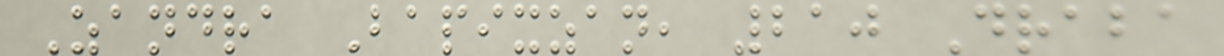Zandra Bapixzan, 210 Draba
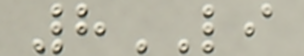8LI
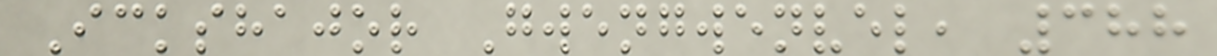Ickshajor Gwengwenvel, 388
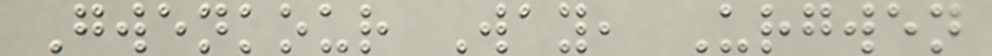Gwenkour Way, Urgwen
